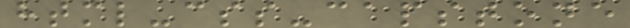html-css-capstone
